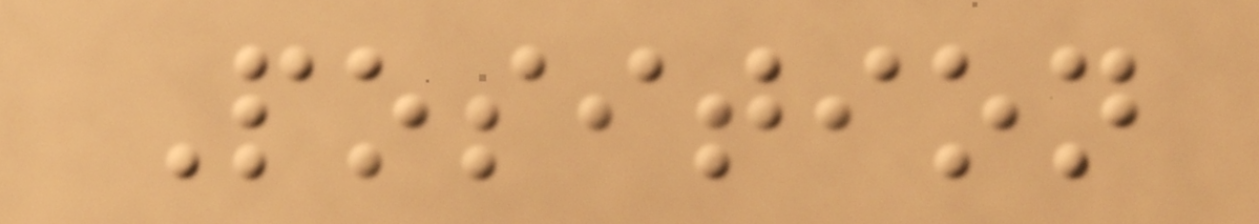Position
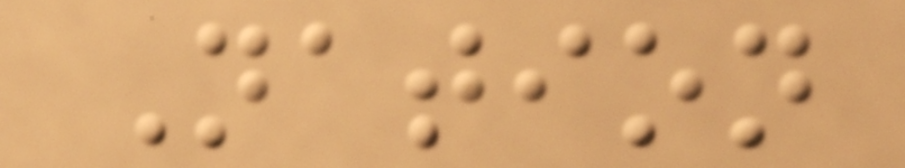Nation
